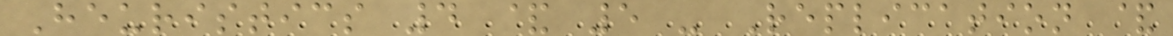Heuristics 4 & 5 - Replication &
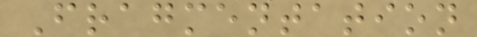Fragmentation
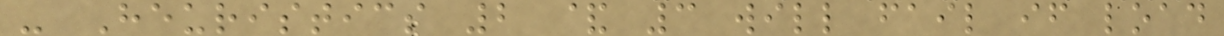- Heuristics 2 & 3 will fail if load
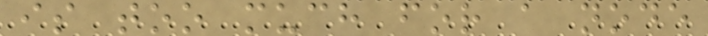is too much for a node
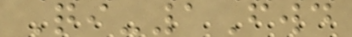Qi-1Fwd
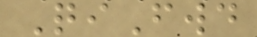QiFwd
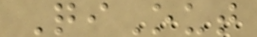QiOut
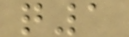q1
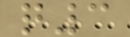q3
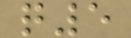q5
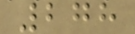278
